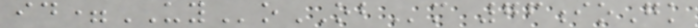id=UYoOBm 76ioGk
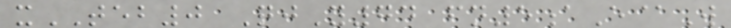xTEB0 QjY74 fn5aE@W
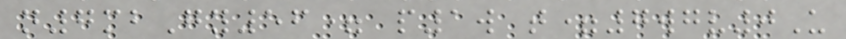n7mbGy56= p1w t=7wgv0U
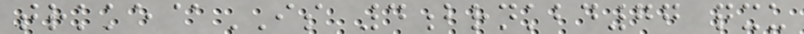trkke@IS 4brnkbd77 qxu
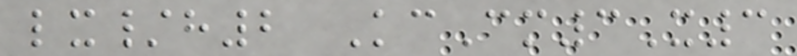lx/h2 KcCm3X3
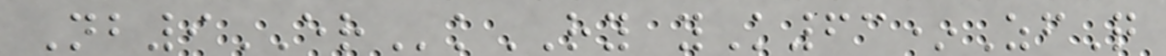Nb9ERkRY yK63*ZfQ
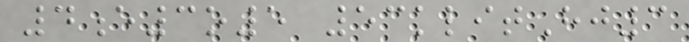4e3o5 53klitHj3
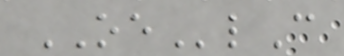OElC
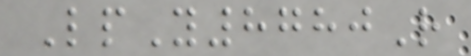LpY8780R
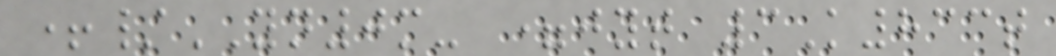+/YN0m- =jyt 3K833t
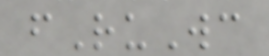fRuWc
